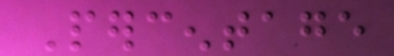Percentage
